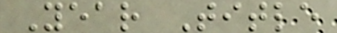Year Title
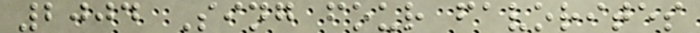2004 Sing four favorites
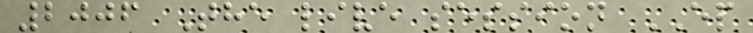2006 The live session EP
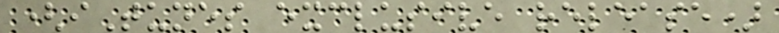(iTunes exclusive release)
